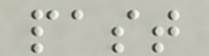past
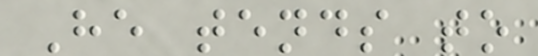He tends to
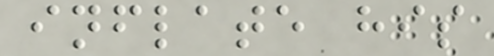inflate his
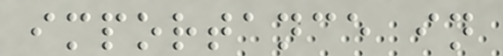importance in
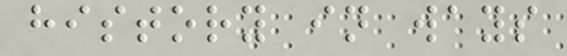history in ways
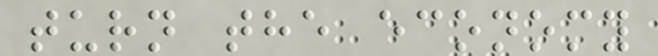turn the economy
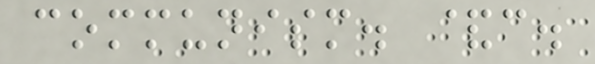communism. &c.
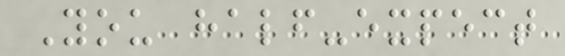You half-expect
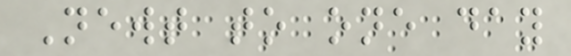Newt to one day
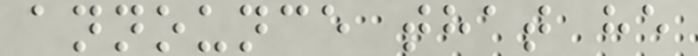announce that he
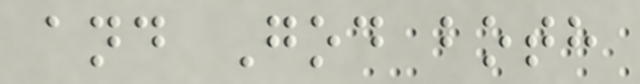and God both
